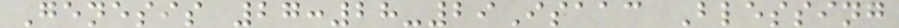Genesis 27:28-29Isaac Blessing
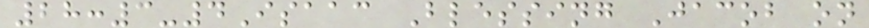28:3-4Isaac Blessing Jacob on
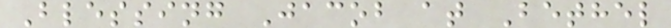Blessing Jacob at Bethel
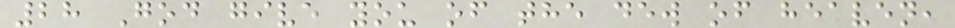28 God give you of the dew of heaven,
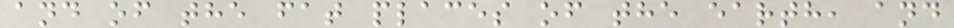and of the fat places of the earth, and
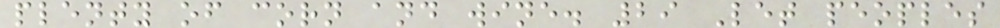plenty of corn and wine. 29 Let peoples
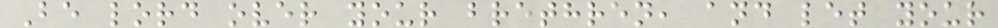Be lord over your brethren, and let your
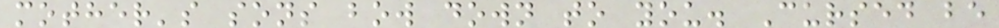mother's sons bow down to you. Cursed be
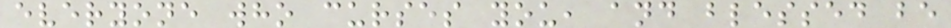everyone who curses you, and blessed be
